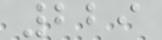229
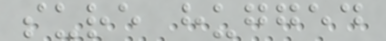sure hugged
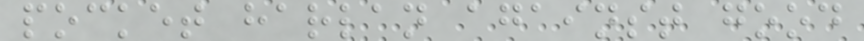pocket harlan against good
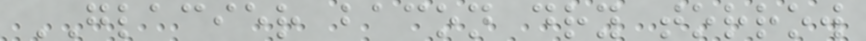GLACIER bacon dry torrow
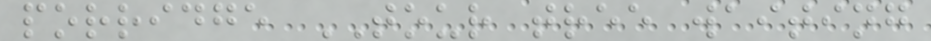porridge TOUR tree waiting
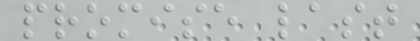promise last
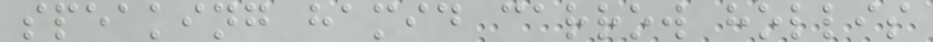speaking hamid carrow hollis
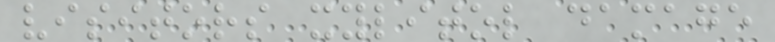visitors xylitol damage
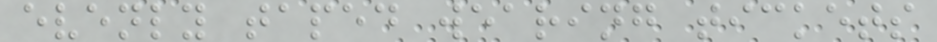evenly taped wearing tickets
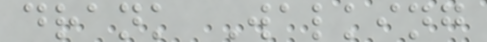drank Walking
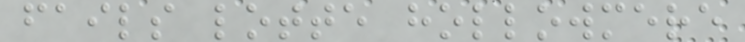fails lotte hollowmere
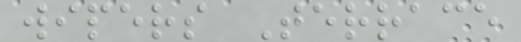wipers Terrace
